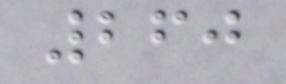260
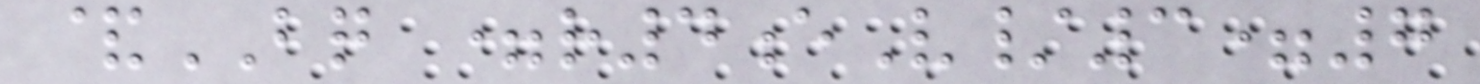&BQ =r4eV/3=7
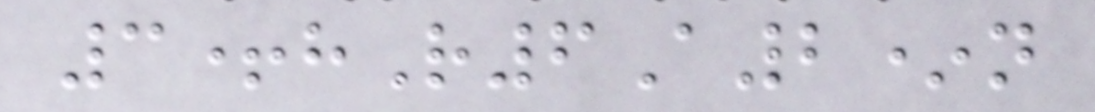3+hR6A2*n
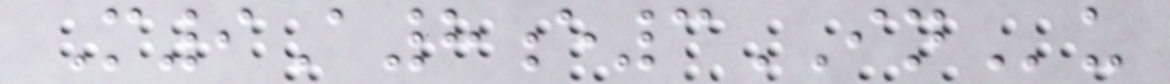M9A8e3INu
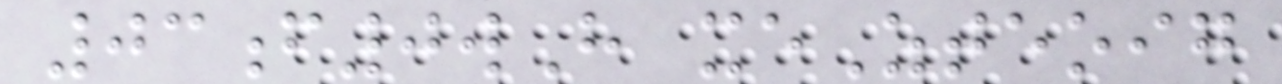03f0wH xeZteoig
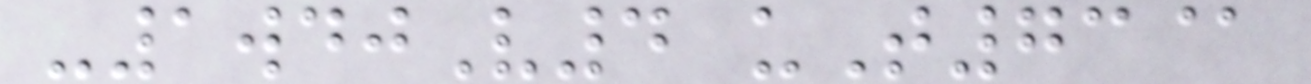-1wdjV4 uT73@
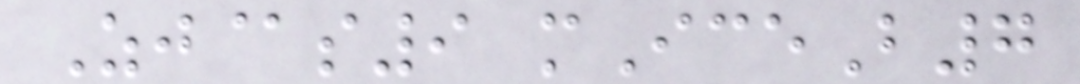Zj@s9 mIceB7
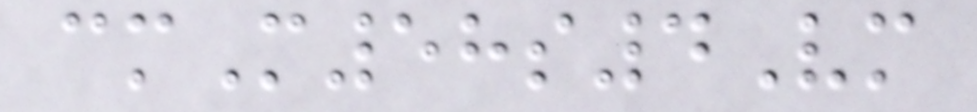cmM58s4Vm
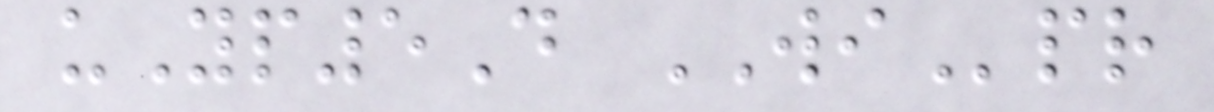uYp5D WIpr
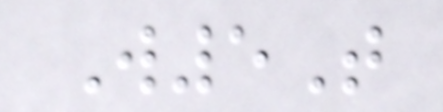W5T
